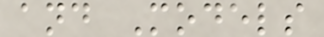and Models
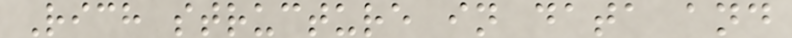Rich structure in data and
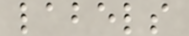labels
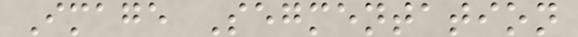Image Segmentation
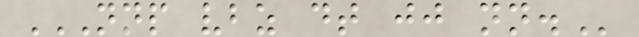NNP VBZ DT JJ NN.
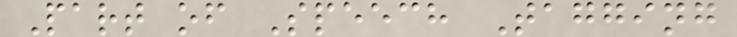Part of Speech Tagging
